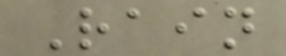Rain
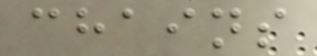chains
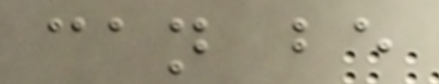can be
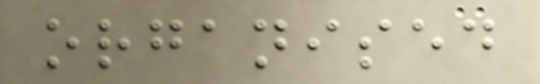organised
